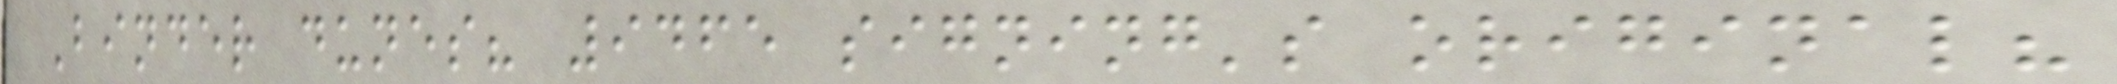Binder dunes? 9465 signing's original?
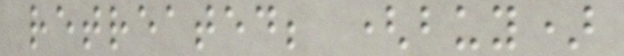retreated; (buy)
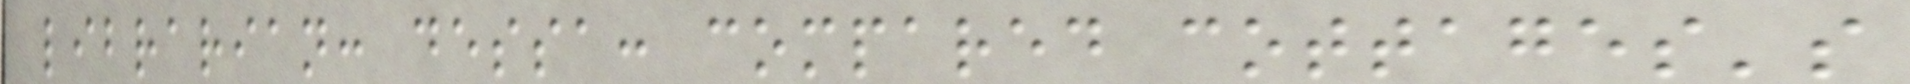librarian: dessa: compared cottages's
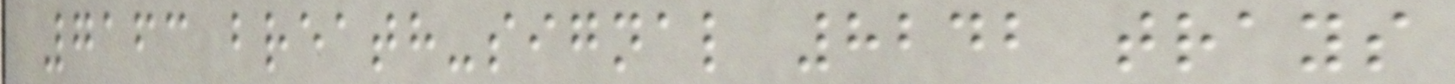7163 breath-signal 8242 trays
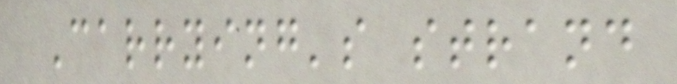Carrying's strand
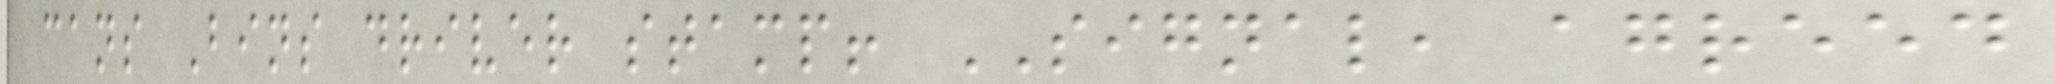cans Bins driver stamp! SIGNAL, agreed
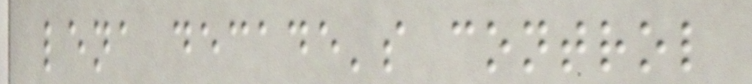lena decade's control
